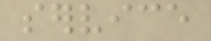service
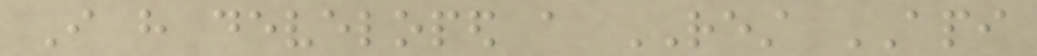I have developed a REST API
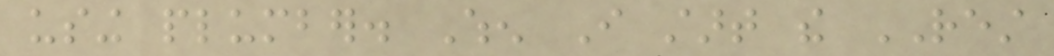using plumber. When I start the REST
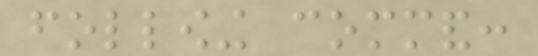following command:
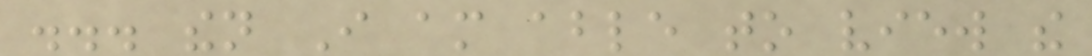... then I am able to view the
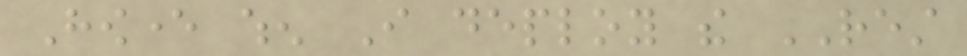However when I deploy the REST
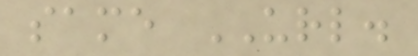same URL.
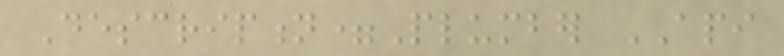Description=Plumber API
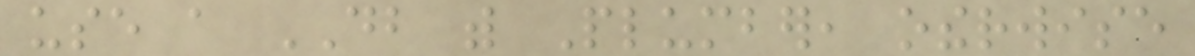use a DB with Plumber, otherwise
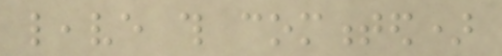leave this commented)
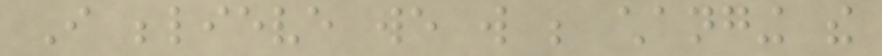I believe we will be changing the
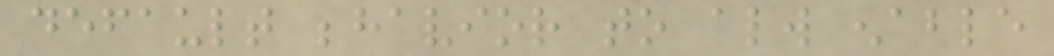default behavior to always enable
